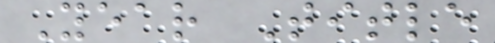Year Title
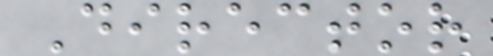Director
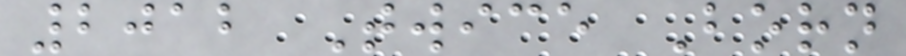2012 Twice Born
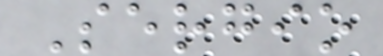Sergio
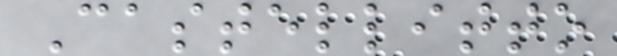Castellitto
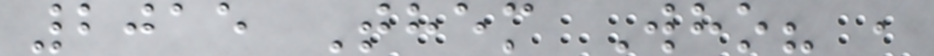2015 Them Who? ,
